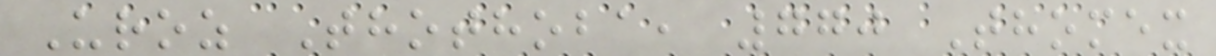Uroz Thothoba, 770 Thomex
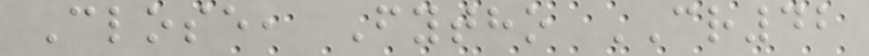Close, Fytho CR42
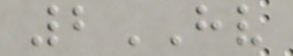2HV
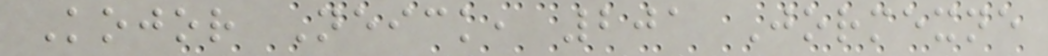Kojor Neick, 201 Jormexne
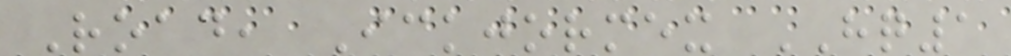Road, Ickjormex HQ1
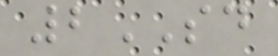2SD
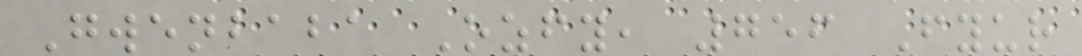Gwenbaba Ozfy, 756 Fyur
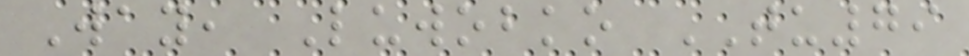Way, Luwobko TU79
